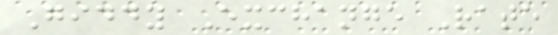Giddy Exchange Rate
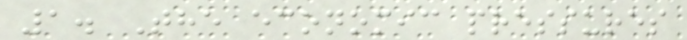1. The economic pressures
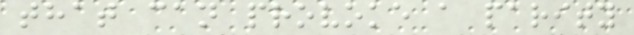that can provoke a parity
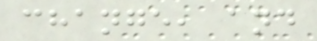change, and
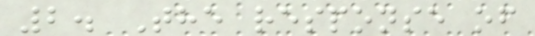2. The response of
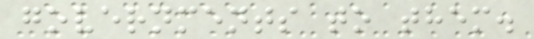governments to them.
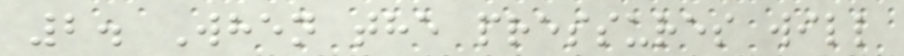2. When the pressures will
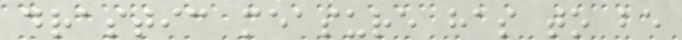drastic measure has to be
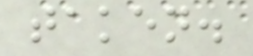taken.
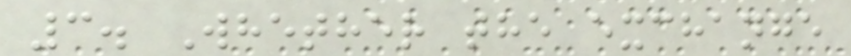3. Whether the exchange
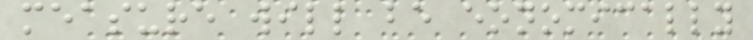measure will be eonomically
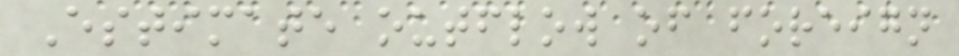Estimate outflow of foreign
